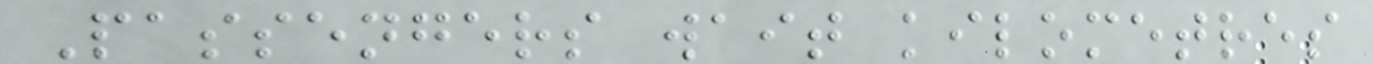Passengers wait kilometres
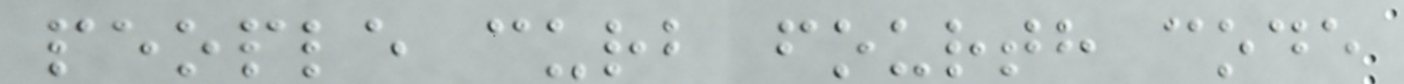people curb fourth code
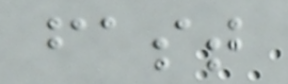fast
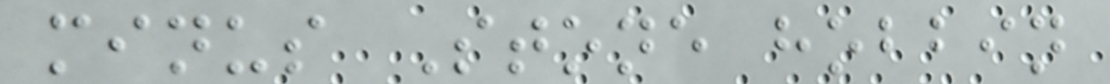minus Stone hobbin
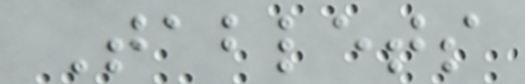Tablets
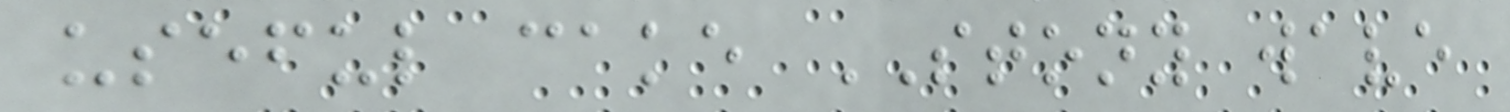useful cake STONY wave
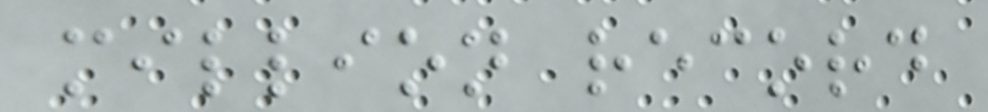million record
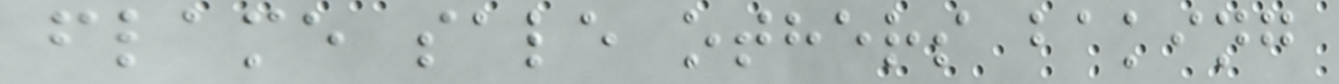flame sale others baking
